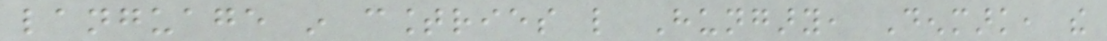language in countries like Hungary, Denmark, the
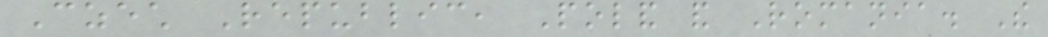Czech Republic, Poland and Romania. The
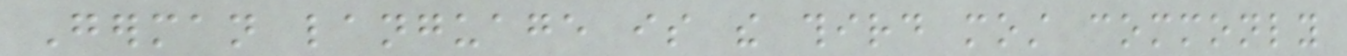German language is the third most commonly
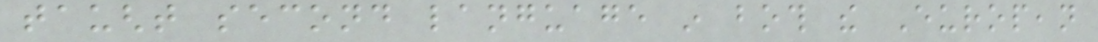taught second language in both the European
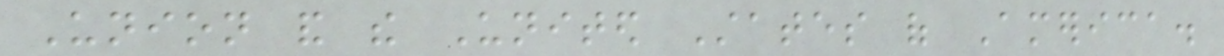Union and the United States of America.
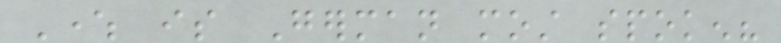Where is German most spoken?
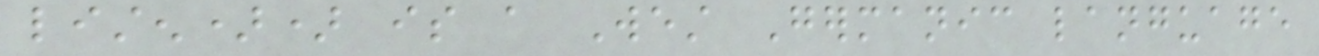listen)) is a West Germanic language
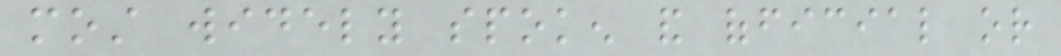most widely spoken and official or
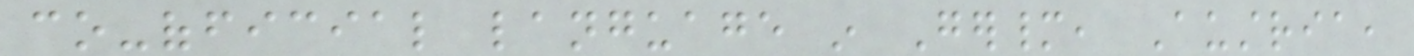co-official language in Germany, Austria,
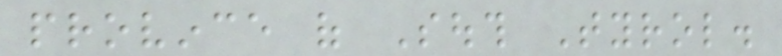province of South Tyrol.
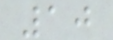10
